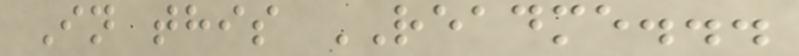In this README...
